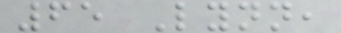65 Lynn,
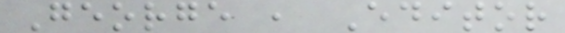George , Editor
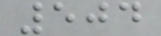504
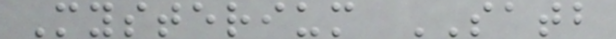Mysterium SATB
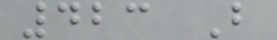423 B
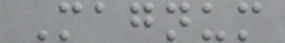Magnum
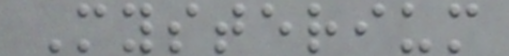Mysterium
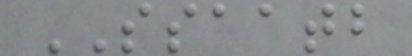SSAATB
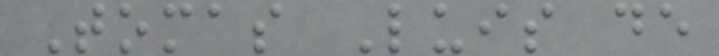Tomas Luis de
